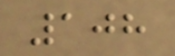108
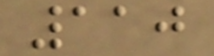110
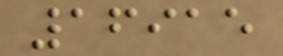16915
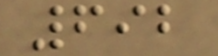692
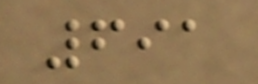691
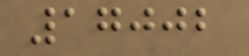17002
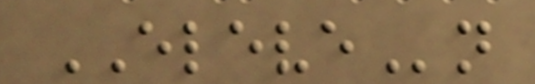ELEVEn
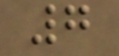7
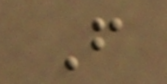F
